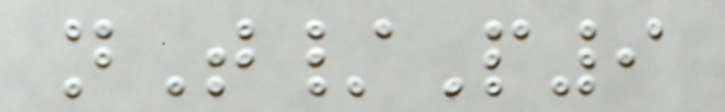nT/P9
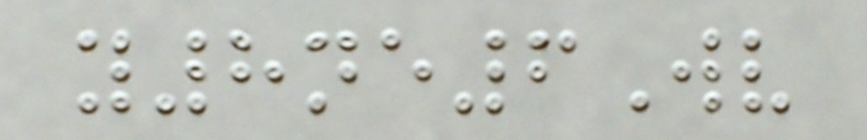y8ne6Wv
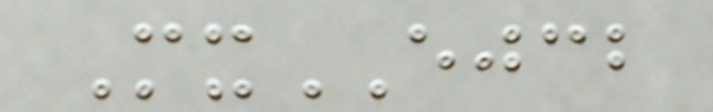MxEJCB
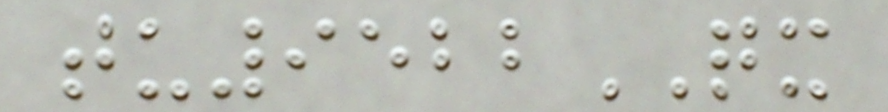tu9522QX
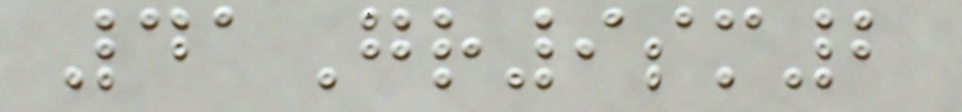41Gr9sm2
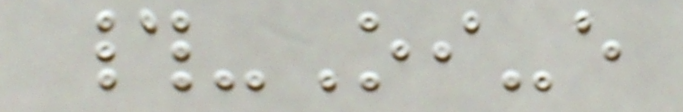#-Oi-e
